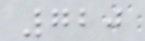720
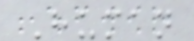Human
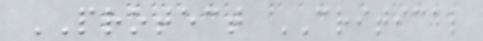PROTECT CRITICAL
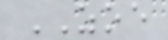ZOE
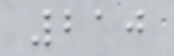210
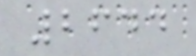2644
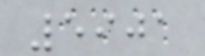5901
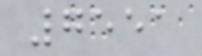7551
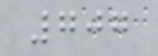707
